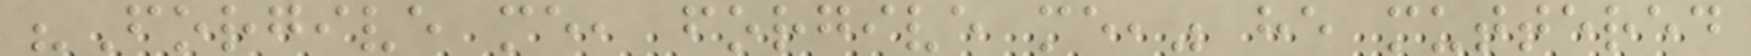"Forgive me, forgive me," he muttered
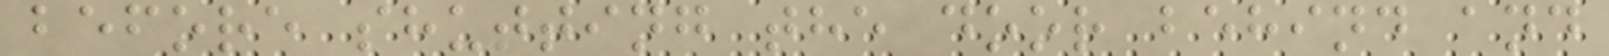before shutting the door behind and
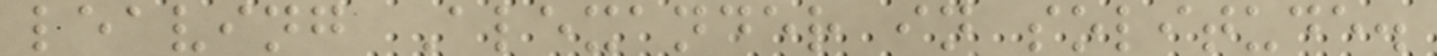leaving Alexander in solitude.
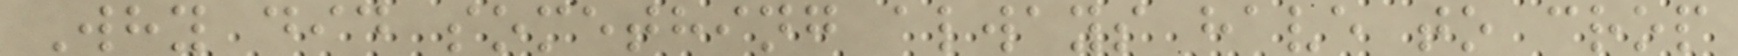Why did something always have to crop
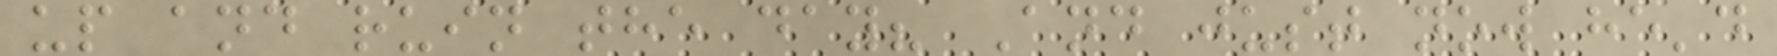up and ruin the day? And just now he'd
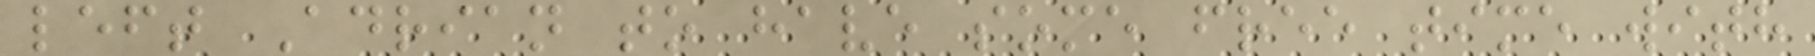left Adrian to have some free time with
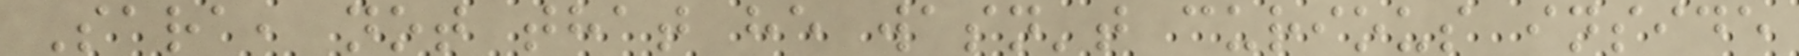Sara, not that he wasn't curious inside
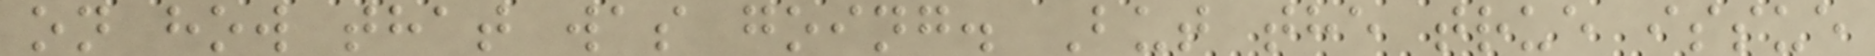on how that was going. But the true issue
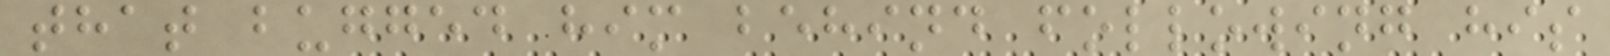that bugged him behind following his
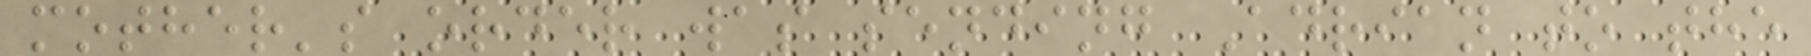mother's order was sending Adrian to the
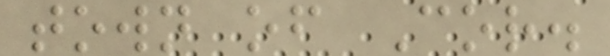town of Cor.
